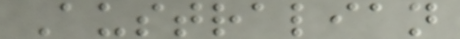Australian
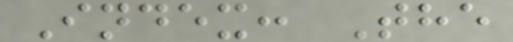Index: The
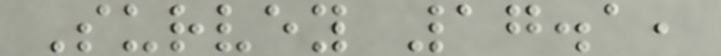Survey 17.1,
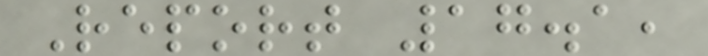Report 17.1,
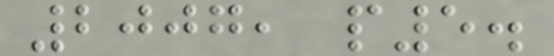2007, p5.
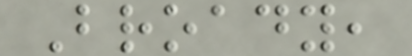Broady,
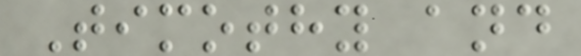Timothy and
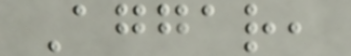Aggar,
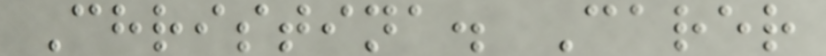Christina. Carer
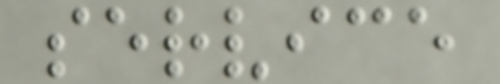service
